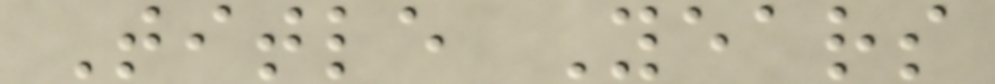Title Years
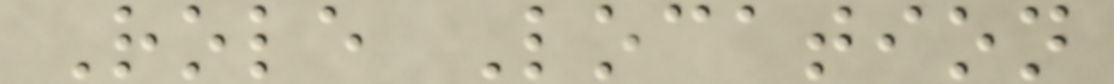Role Location
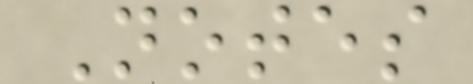Notes
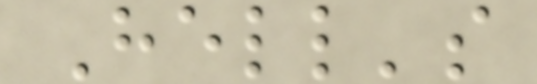Hell's
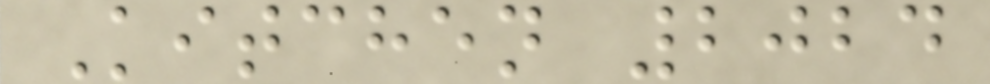Kitchen 2024
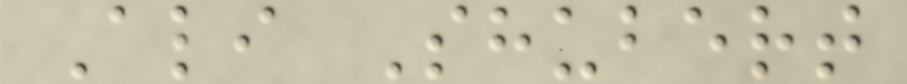Ali Shubert
